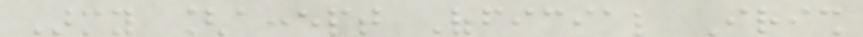Army [accept Official Irish
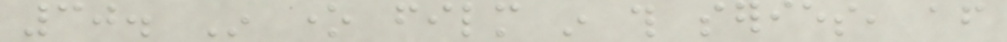30. In one film in this series, after
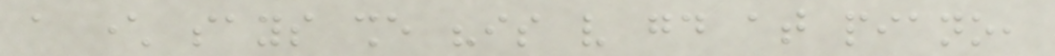a character says she "is very good at piano,
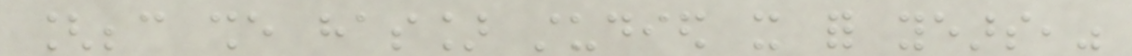[because she has] studied it for years,"
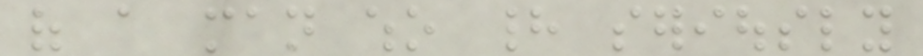of a man who had seriously
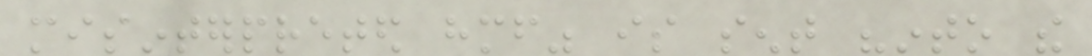misinterpreted himself" is sent "into the
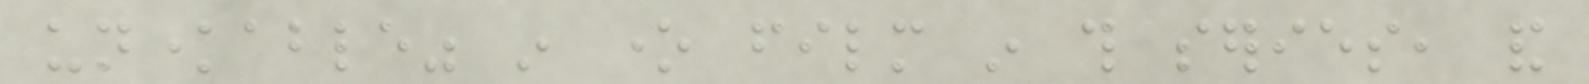unknowable" in one film in this series, and
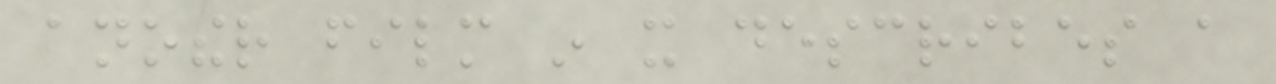another film in it describes a
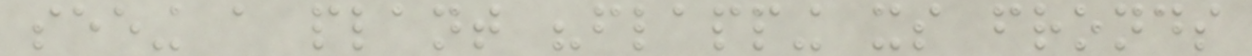seeing a plant "flapping its fronds
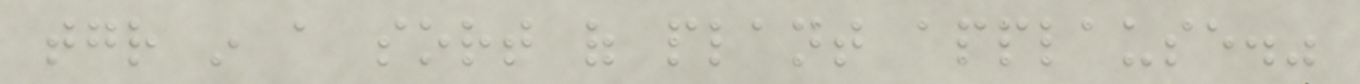together in a sort of plant applause."
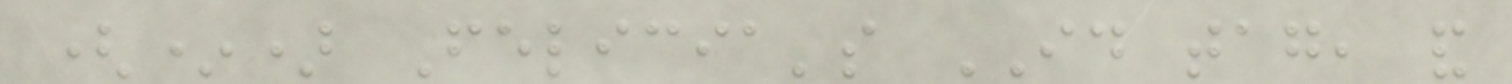(*) Felicia's ID tag, and
